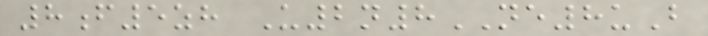8f5zh U2n8NE8uB
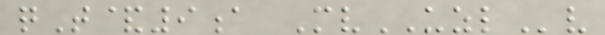qT&9a MvUZLv
